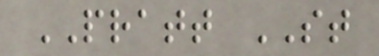PRATT ST
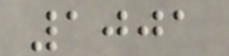1001
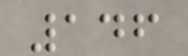146
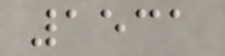1531
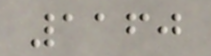1160
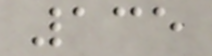135
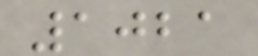1021
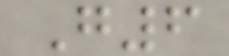G6
